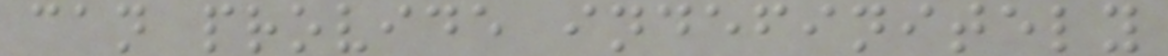can provide indefinitely
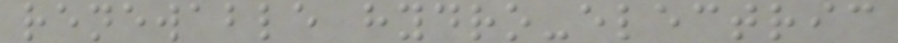renewable hydro-electric
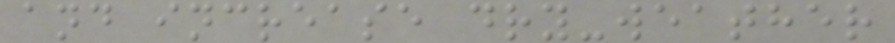and increase dry-weather
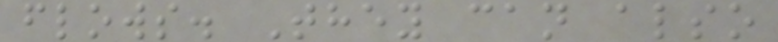flows. They can also
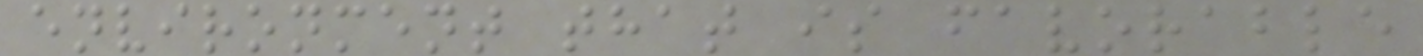environment that is favorable
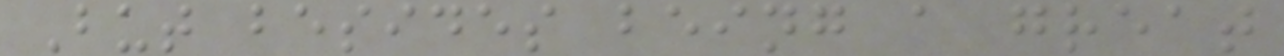But besides being a great
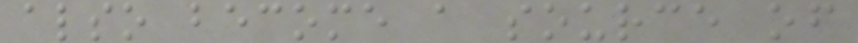also become a source of
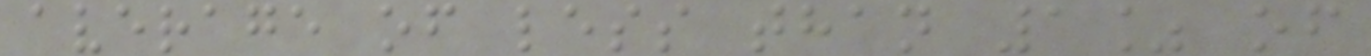average of less than 1% of
